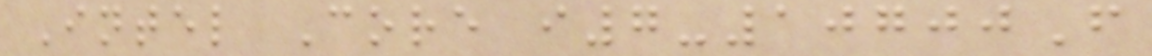Intel Core i7-10700F
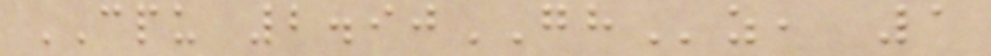CPU 2.90GHz, 1
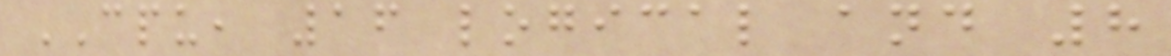CPU, 16 logical and 8
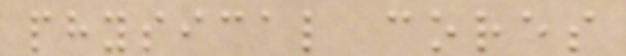physical cores
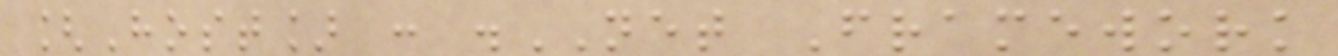[Host] : .NET Framework
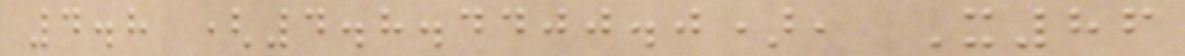4.8 (4.8.4400.0), X86
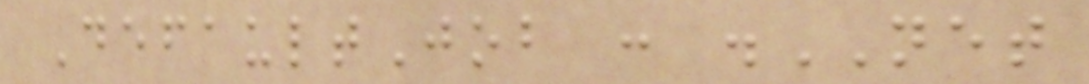DefaultJob : .NET
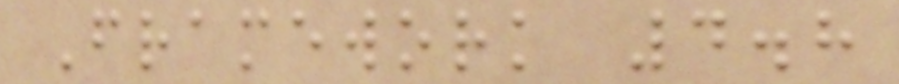Framework 4.8
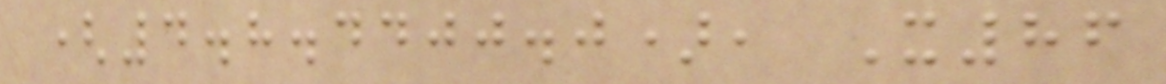(4.8.4400.0), X86
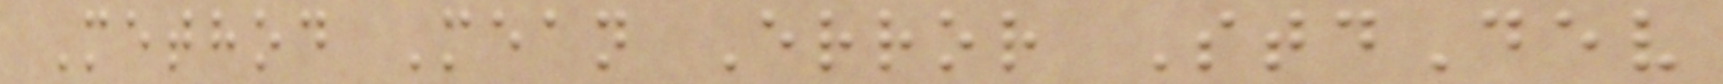Method Mean Error StdDev
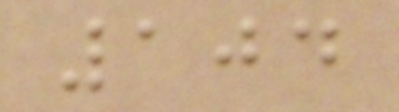104
